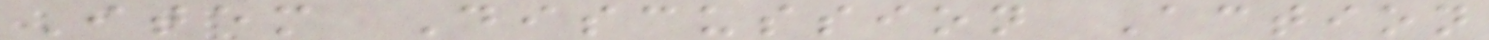Item Discussion Action
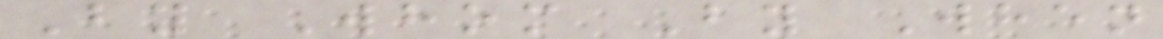By Whom By When
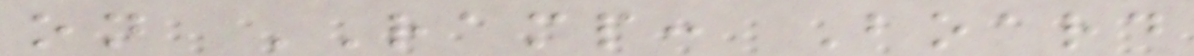on RAMP: Board
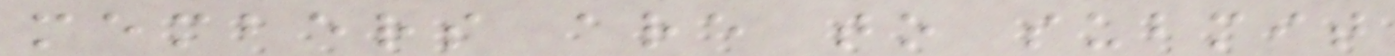members are to submit
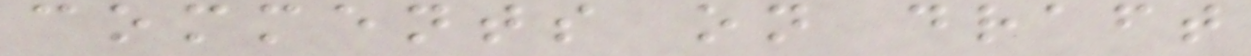comments on draft
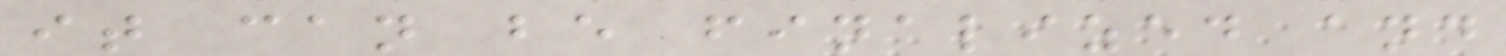it can be finalized and
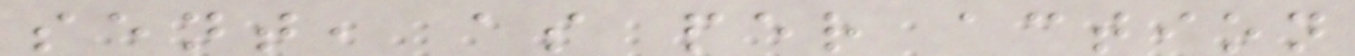sent, as per action
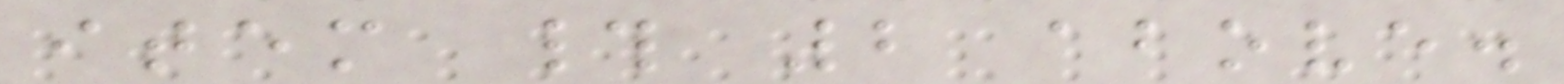item # 2 above.
